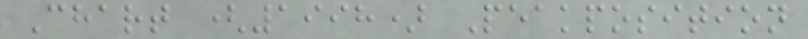Chart (1998) Peakposition
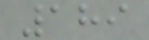189
